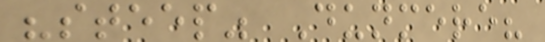"steep" Dunmere?
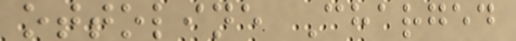ottoline Charged
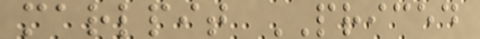marlpit PRICED
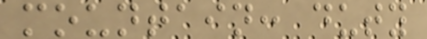mountain: duty
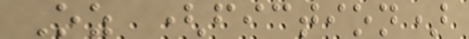Oz (fiction)
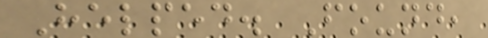Helped. Found,
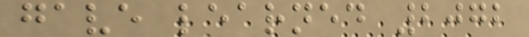gave learned 2072
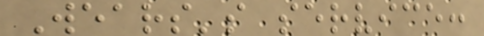Wears's service:
